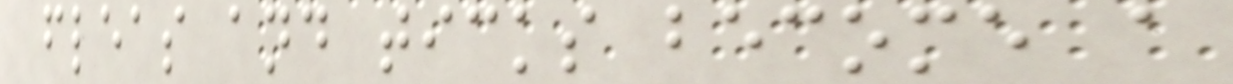fleas and ticks become a
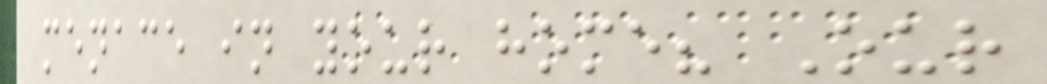menace in your home? Our
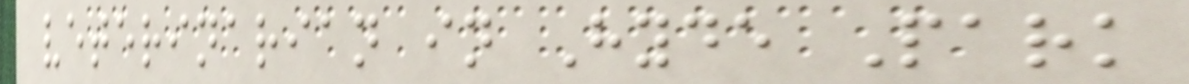veterinarian in Hyde Park
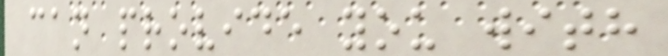can provide you with
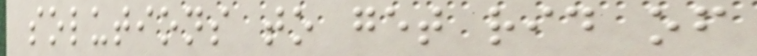solutions to get rid of
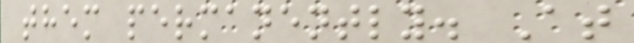them permanently. At
